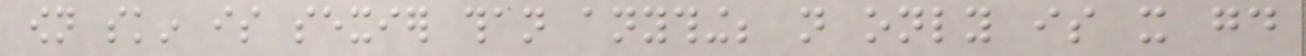own skin is sexier than anything; not only is it good
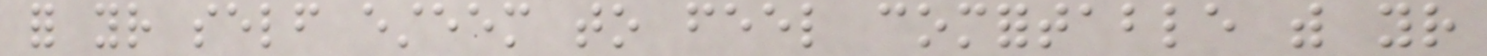for your self esteem to feel comfortable with your
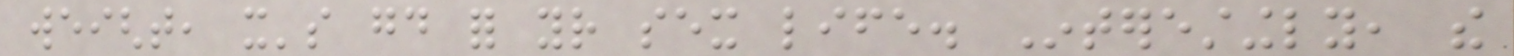weight, it's good for your sex life. Interestingly, the
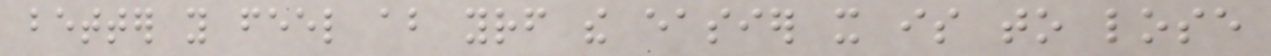better you feel about yourself the easier it is to lose
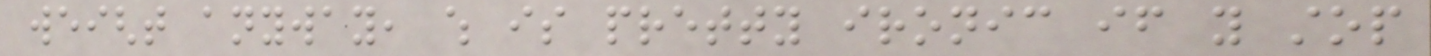weight anyway, which is pretty ironic if you stop
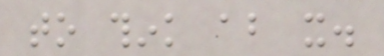to think about it.
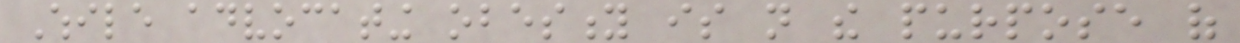While advocating obesity is not the purpose of
